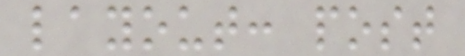layout: post
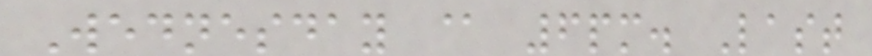Wednesday @ 6pm. Last
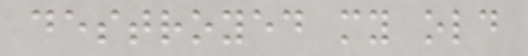destroyed my old
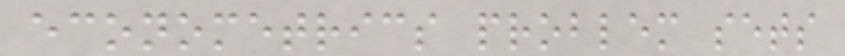econometrics problem sets
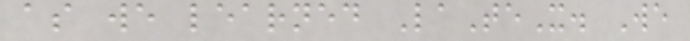as we learned LaTeX. We
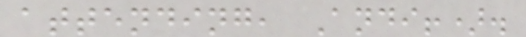attending, Andi!).
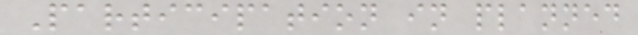Participation in planned
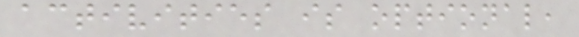activities is optional,
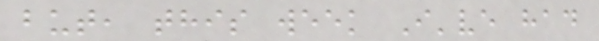but, this week I've had
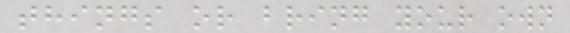things or bring your own
